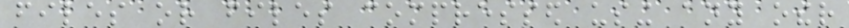files or files compressed using any other
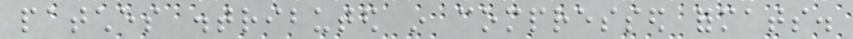patches distributed in compressed formats.
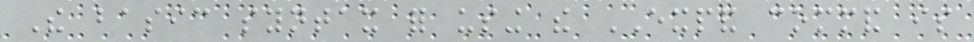The basic syntax for using the EXPAND command is
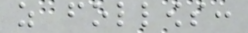as follows:
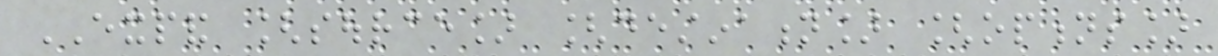EXPAND [source] [destination] [options]
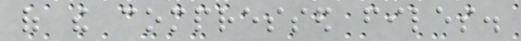of the compressed files.
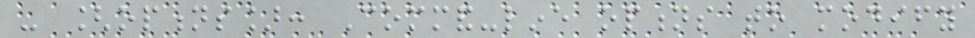- [options]: Command-line options to modify
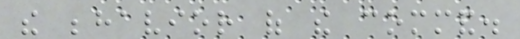the behavior of the command.
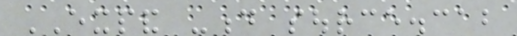EXPAND -d source.cab
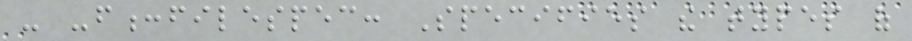- -f:filespec: Specifies the types of
